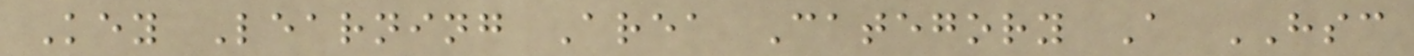Key Learning Area Category A HSC
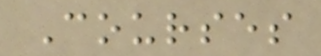Courses
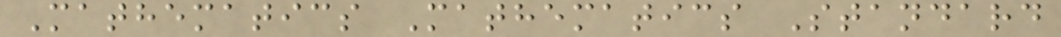Mathematics Mathematics Standard
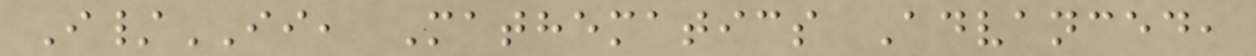I/II, Mathematics Advanced,
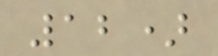12)
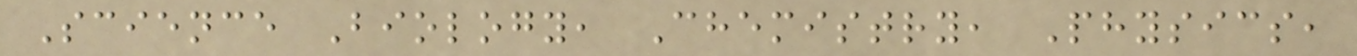Science Biology, Chemistry, Physics,
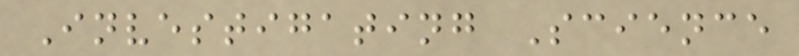Investigating Science
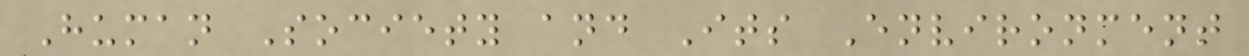Human Society and Its Environment
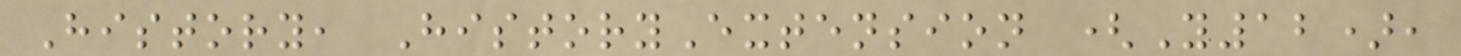History, HistoryExtension (Y12),
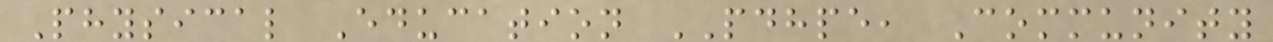Physical Education PDHPE, Community
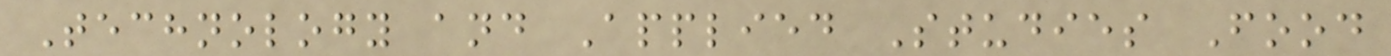Technology and Applied Studies Food
